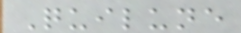Quilune
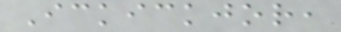Ickickjor,
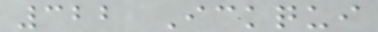322 Ickqui
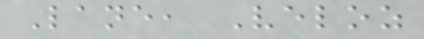Lane, Veloz
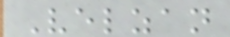Velzan
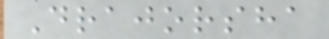Drajorsha
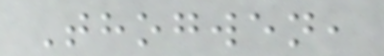Thogwen,
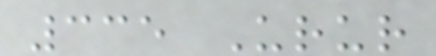335 Urur
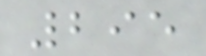295
